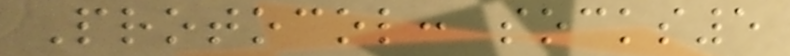Protocol: socks5
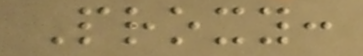Proxy:
